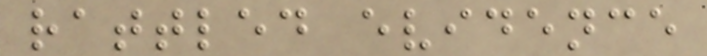rattled evidence
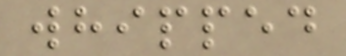whipped
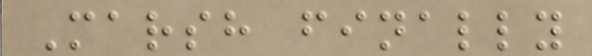Marsh finally
